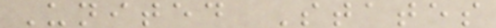United States
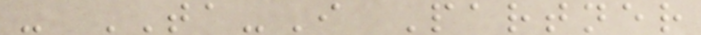- TA-I Partner
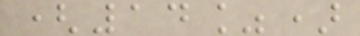(14%)
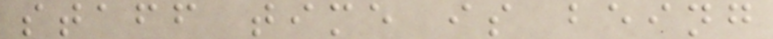staff time is being
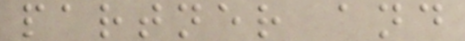partner and
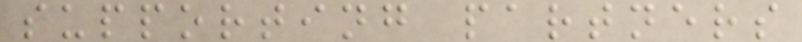supporting partners
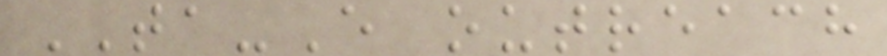TA-E outreach
